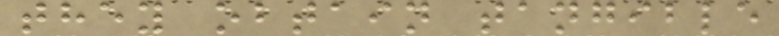they obtain tangible
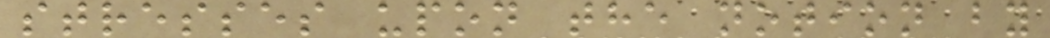stresses upon the notion by
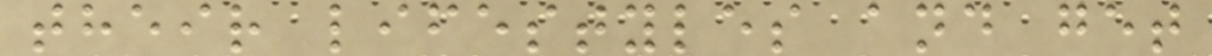their lifestyles and get
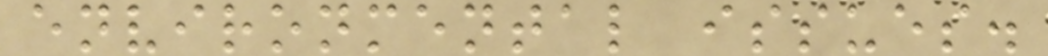environmental issues.
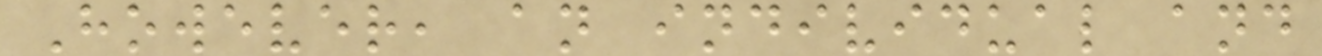However, an individual and
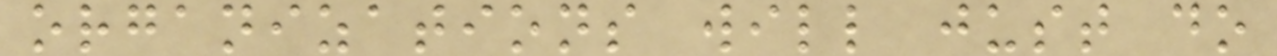organizations will just do
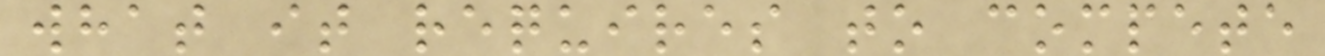what it requires to compete
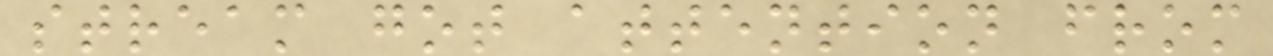stream got attention from
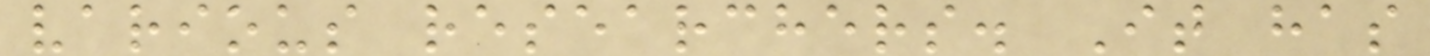various researchers. It has
